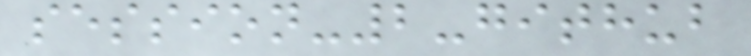session-2-github
